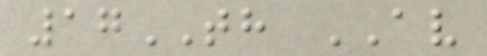17TH AV
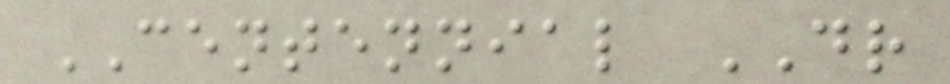CENTENNIAL DR
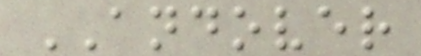ANDOVER
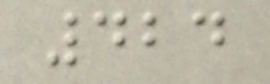424
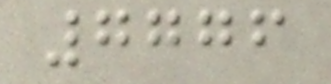7776
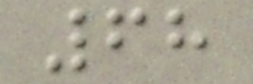68
